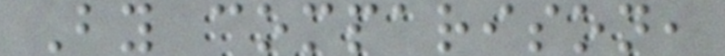By comparison,
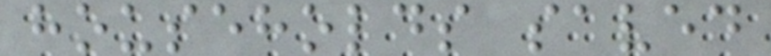households saved
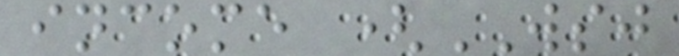income (WSJ
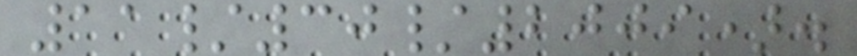11/30/2009).
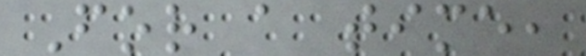For a time,
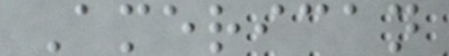American
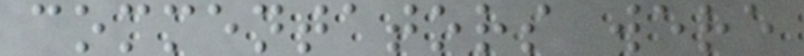commentators were
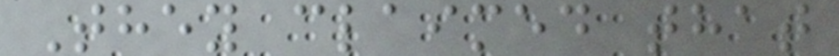They claimed that
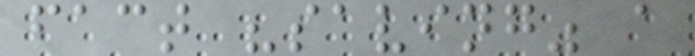fact "saving" a
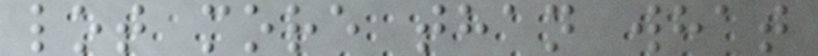lot more than what
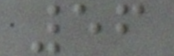56
